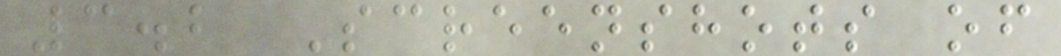3.2 Screenshots of
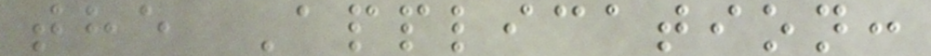the Application:
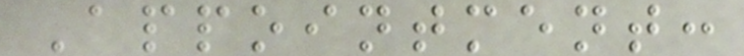Appointment:
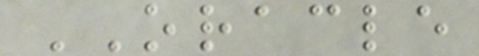ORACLE
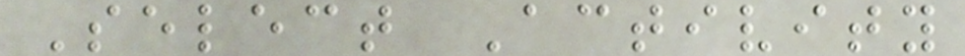Select Activity
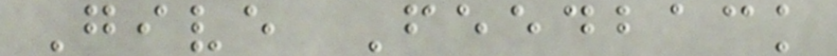Give Feedback
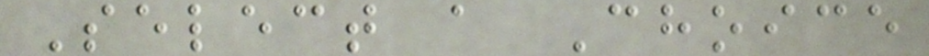Select a Choice
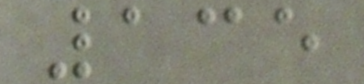135
